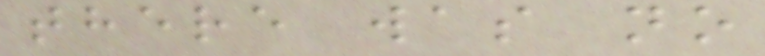there was no
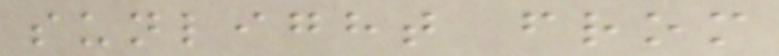sunlight from
